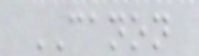CANON
